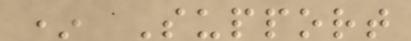* Support
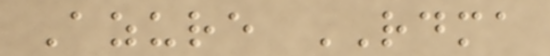Azure RDMA
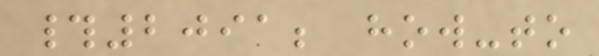#2091; how-to
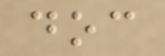doc
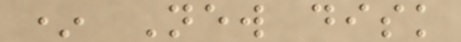* New disk
